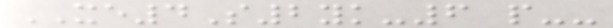XE4S2yk-6 p--
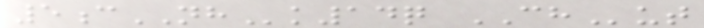5cNHk14q CHut
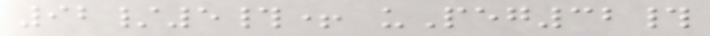92/5#+ uPeg32#
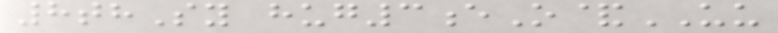8thSy hug3eO&UU
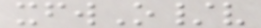xfwO/v
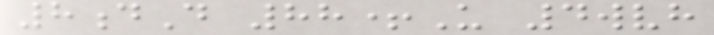8dD 88+U 4wvh
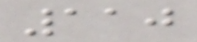110
